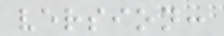version:
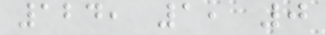124, 1, 0
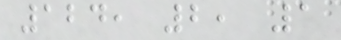124, 2, 1
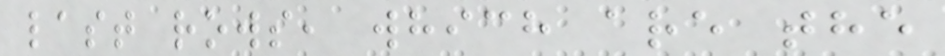last rows, which are the
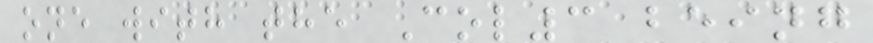one with the Col3 being
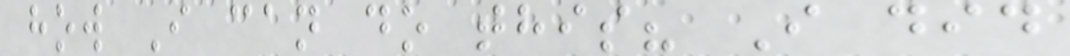how I can do this? I did
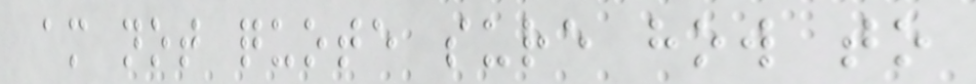am not quote sure how to
